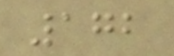172
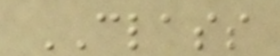CLASS
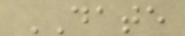DATE
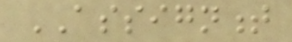ASSIGNMENT
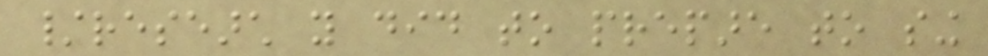/research you did to prepare to sing
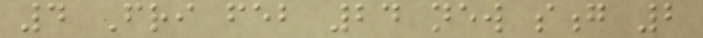4 Fri feb 24 new song 2
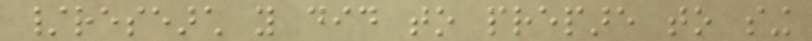/research you did to prepare to sing
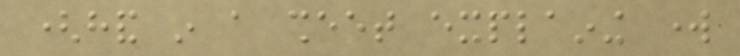(hand in a sheet explaining work
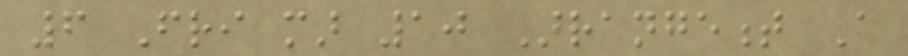6 Fri mar 10 Arrangement A
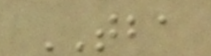TBA
